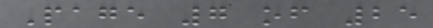Page 7 of 25
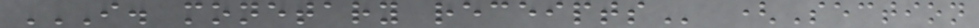I. MONETARY RECEIPTS (Section
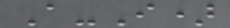A-I)
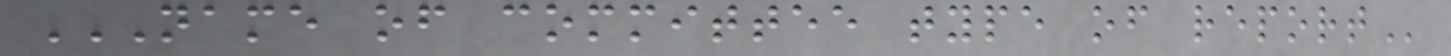NAME OF COMMITTEE TYPE OF REPORT
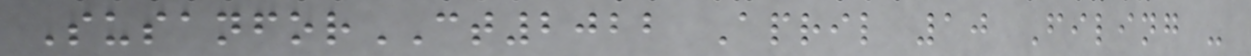SusanforCT2022 April 10 Filing -
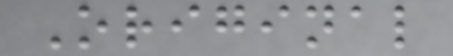Original
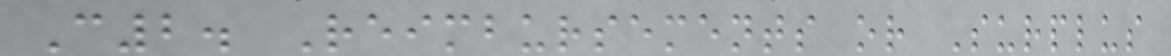C2. Reimbursements or Surplus
